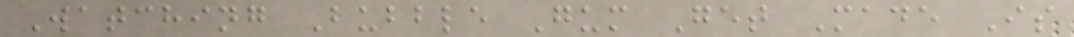Watching Bubble Gum Get Made Is
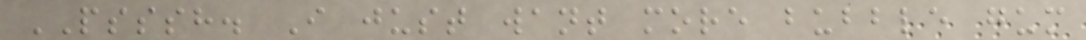PSSSH. I just want more bubble gum
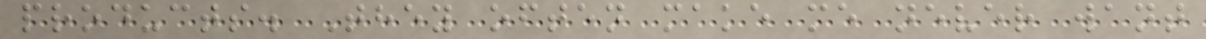products. They often make me never want
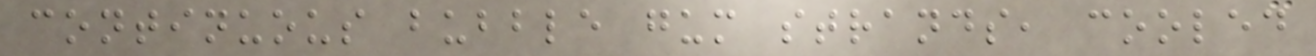continuous bubble gum strands, cooled
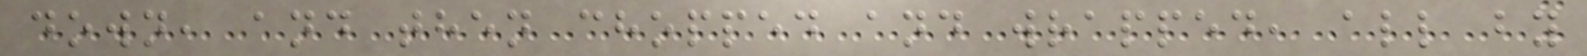down, and then chopped and wrapped, all by
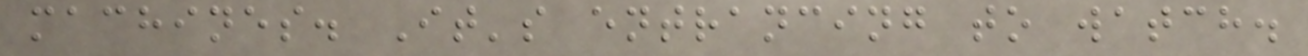machines. It's entrancing to watch.
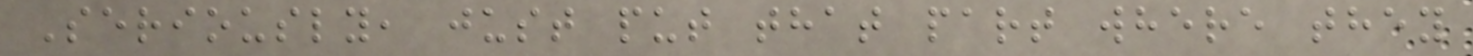Seriously, just put that part where they
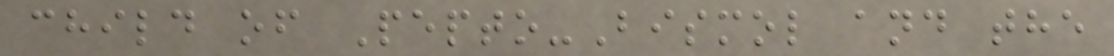child of Pepto-Bismol and the
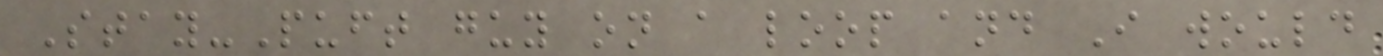Stay-Puft guy on a loop and I would
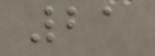21
